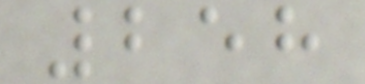258
